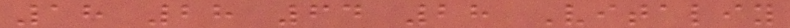18 28 64 28 Vitaliy
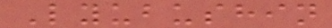Lyubushin
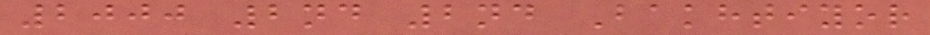2000 2nd 2nd Bakhtiyor
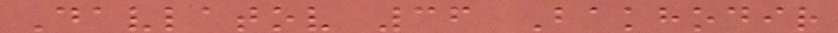Davlatov 36 Bakhodir
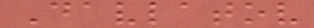Davlatov
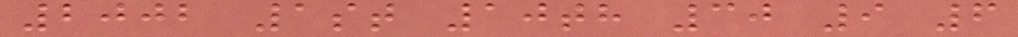2002 1st 10th 30 9 6
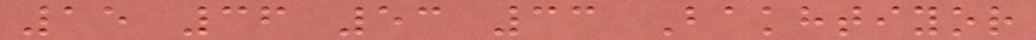15 36 53 33 Bakhtiyor
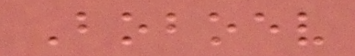Boboev
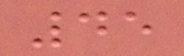45
